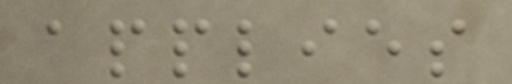applies
